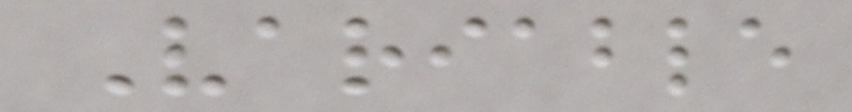Variable
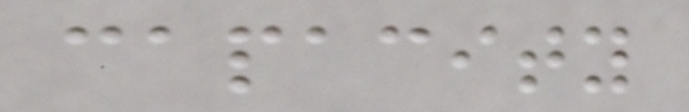capacity
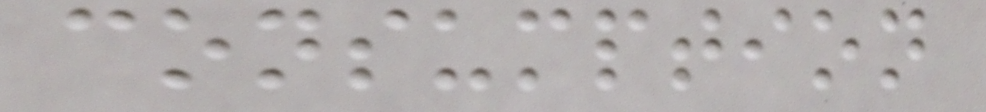consumption
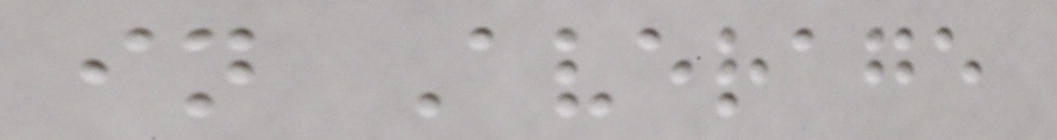in Average
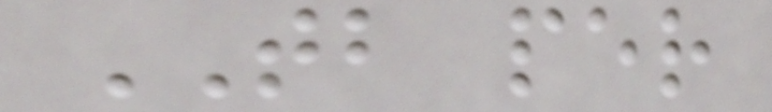TB per
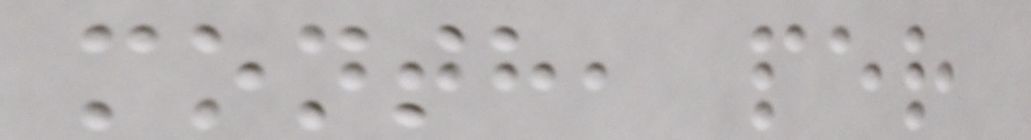month, per
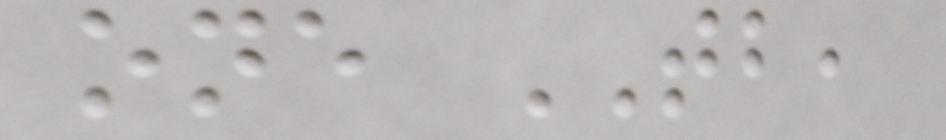one TB,
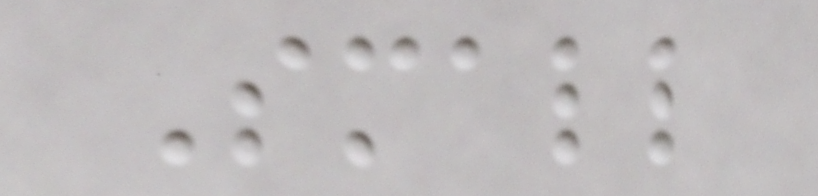Small
